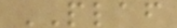PLAF
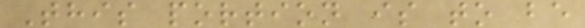This portion is to be
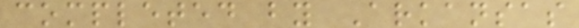completed by Arkansas
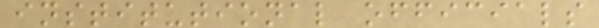institutional officials
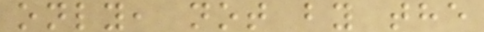only, not by the
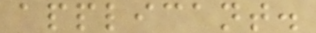applicant.
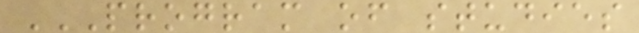PROGRAM OF STUDIES
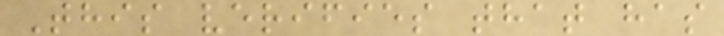This verifies that has
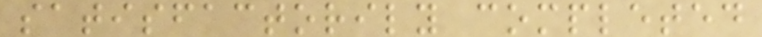satisfactorily completed
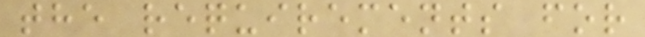the requirements for
